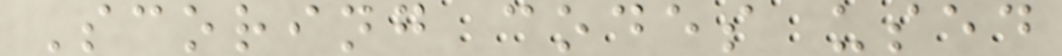Scoring codes used
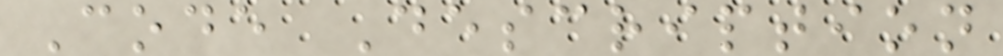Code Description
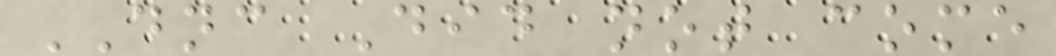DNC Did not come
